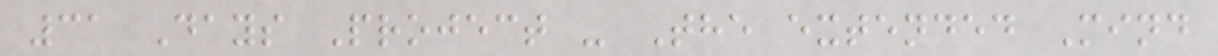31 Days Project - The extended Mind
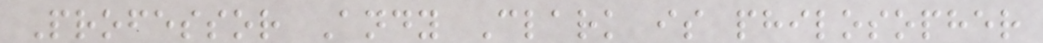Professor Andy Clark is philosopher
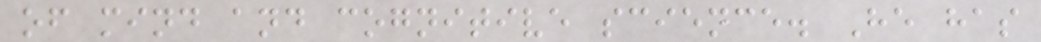of mind and cognitive science. He has
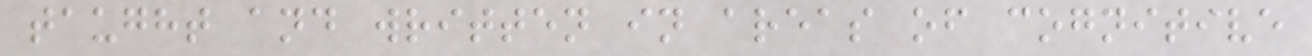taught and written in areas of cognitive
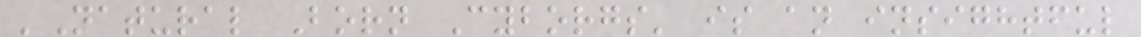'Natural Born Cyborgs' is an insightful
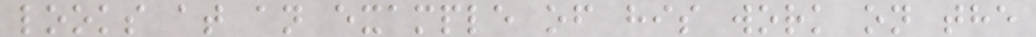looks at an example of his work on the
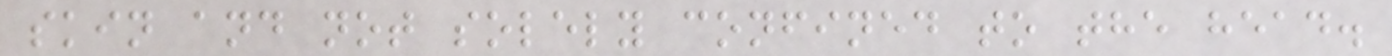skin and not solely confined to the head.
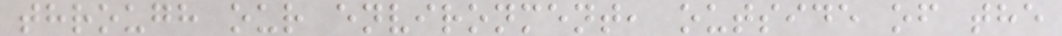through our environment, outside of the
